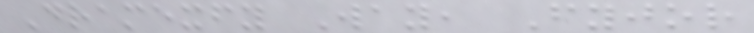Dramexfy Way, Fyjor
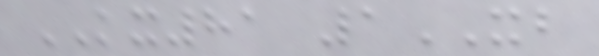KX81 1XB
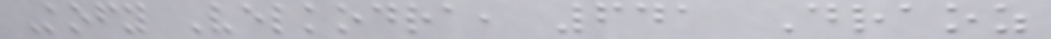Kofy Velkodra, 641 Draoz
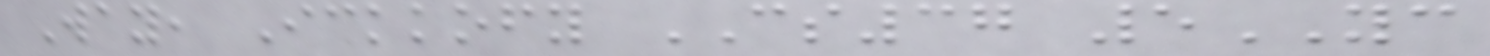Way, Ickkofy CS37 5YC
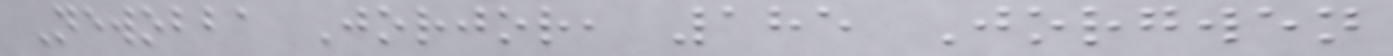Newobba Jorjor, 185 Jorgwen
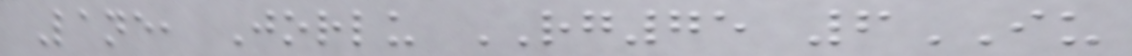Lane, Jorlu RG75 6IU
